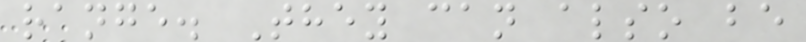range. They can also be
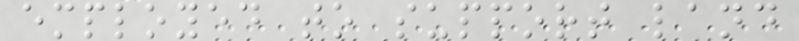employed to support land
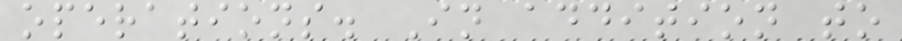operations. In addition to
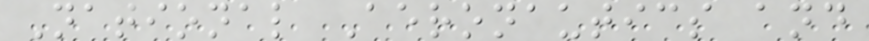National Aeronautics and
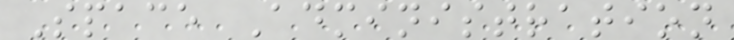Space Administration
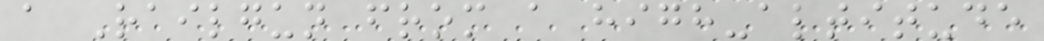a Railgun from a high-altitude
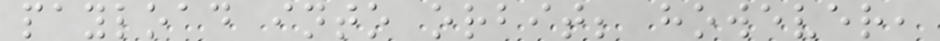payload into orbit; however,
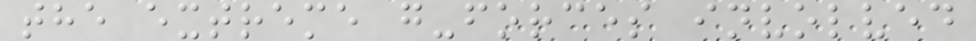the extreme g-forces involved
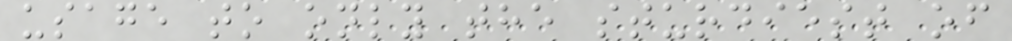usage to only the sturdiest of
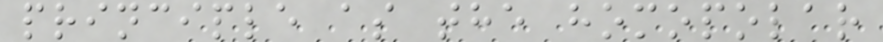principle as the homopolar
